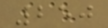250
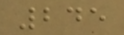245
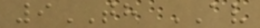9TH AV
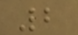2
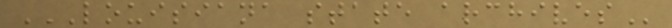LOUISIANA STATE ARCHIVES
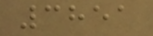3851
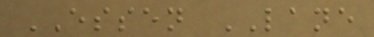ESSEN LANE
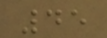45
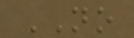NO
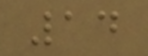14
